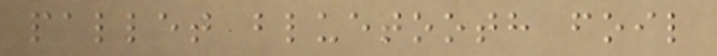pallet bluetooth foil
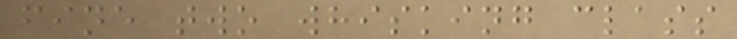fine two whisking class
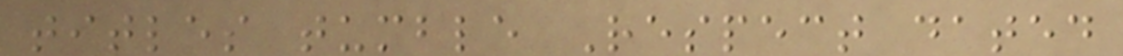titles tumble Respect dated
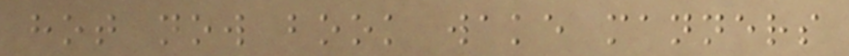hot now book wake manners
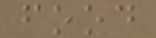food
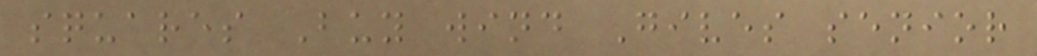squares Buy wind Gives senior
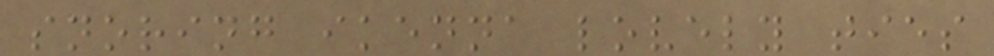snoring ikenna lovely ties
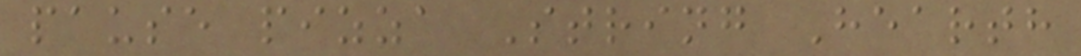pause pizza String Hearth
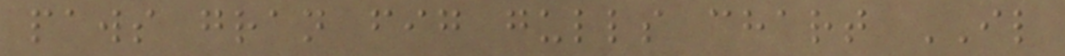paws gran fig gulls chart IL
